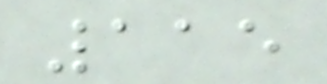115
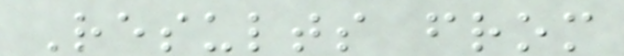Results from
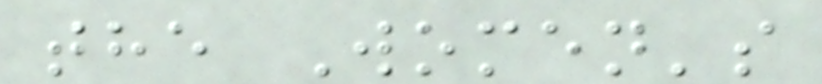the Women's
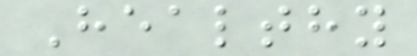Healthy
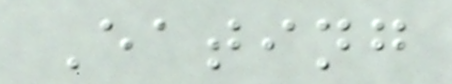Eating
